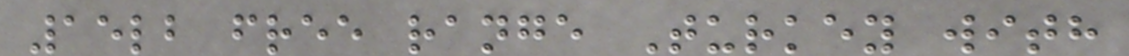15lb free range Turkey with
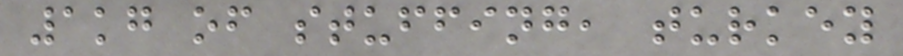1kg of stuffing, turkey
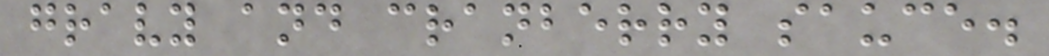gravy and cranberry sauce.
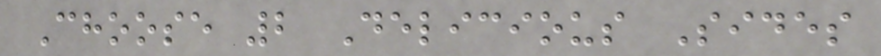Choose 2 Delicious Sides
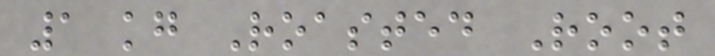1 kg Roasted Root
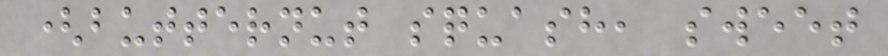(butternut squash, sweet
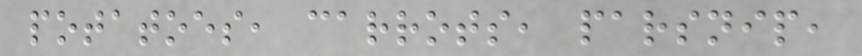potatoes, carrots, parsnip,
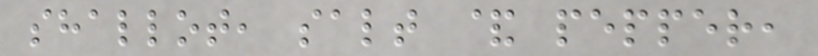shallot, salt & pepper,
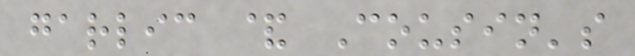garlic & Cousin's
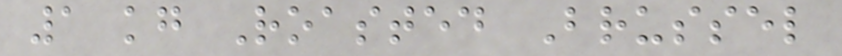1 kg Roasted Brussel
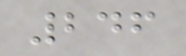246
